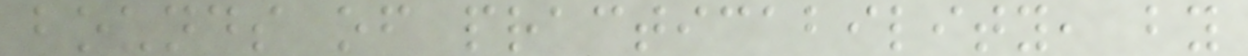bounds of practicability, by
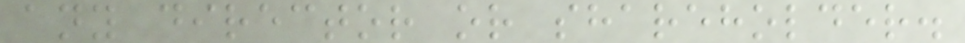any director or shareholder.
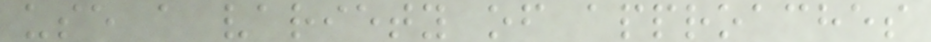use a variety of approaches
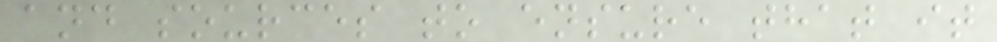and sources to ensure that it
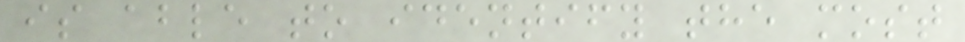is able to identify the most
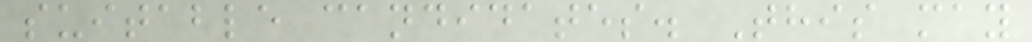suitable candidates. This may
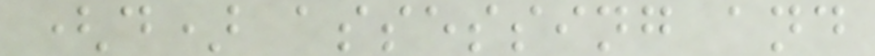(d) assessing and
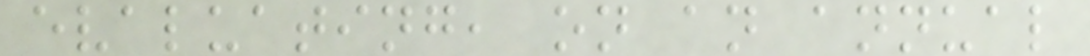evaluating, on an annual
